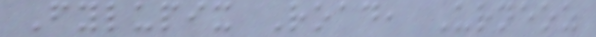Fylupix Road, Urneoz
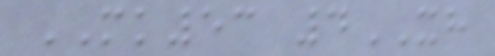MK53 4XH
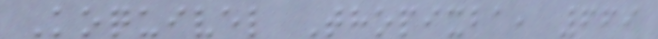Koquivel Thopixba, 669
